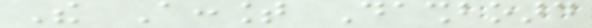The Account Dashboard
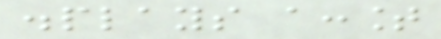displays account
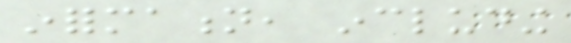information, including
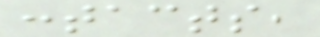contacts,
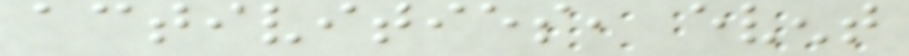activities, event
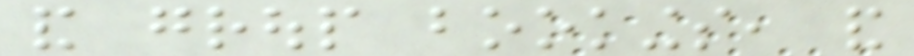and group bookings, and
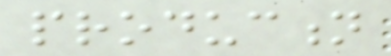production
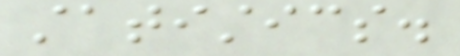statistics.
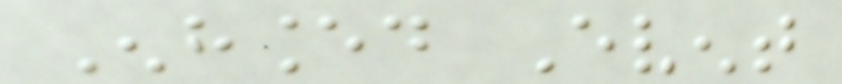Enhanced Event
